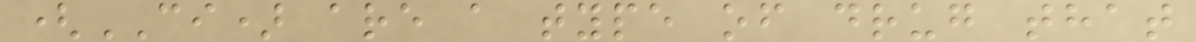(CI) are a type of drug that
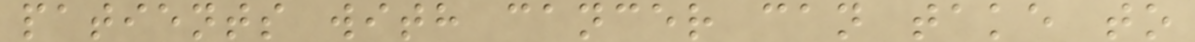patients with cancer can take to
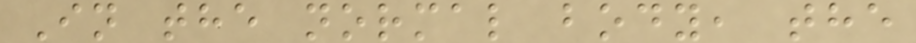In the normal body, the
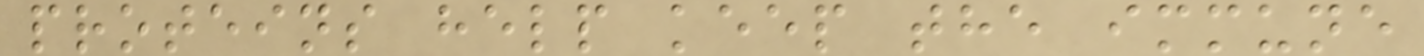proteins help keep the immune
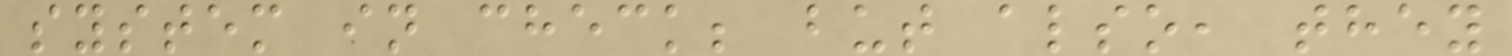system in check; but also, they
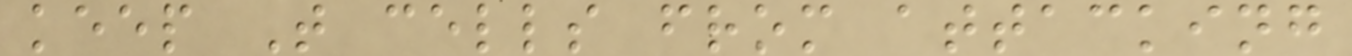keep T cells from attacking
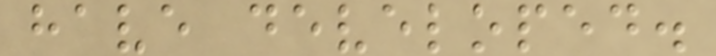have developed.
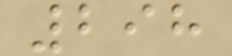298
